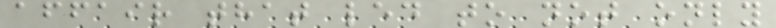affair that led to not only
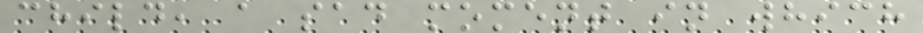child, a sad moment in which
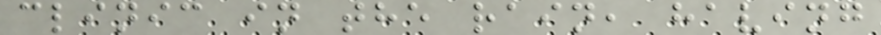clinic in the rain, having
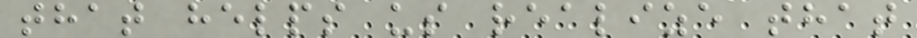that helps us realize that
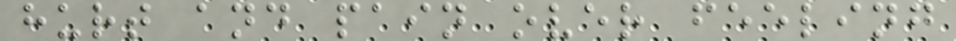hurt and pain over feeling
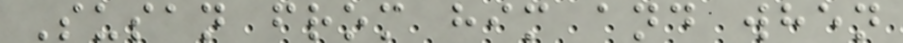Susan from him and when
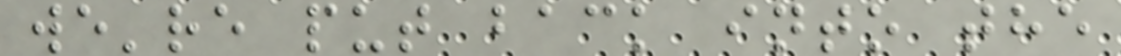we're put back into the
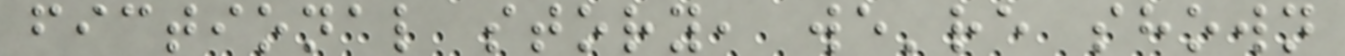fictional story, we're shown
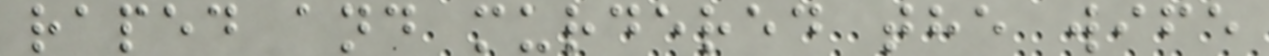raped and murdered the wife
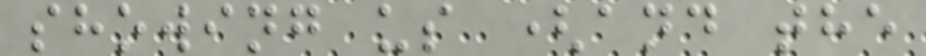showing us (and the
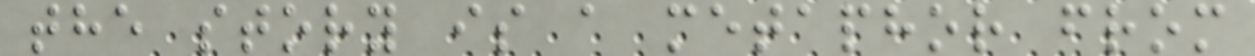the story is a metaphor from
